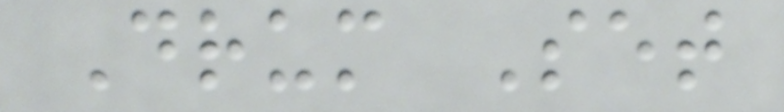Drum Set
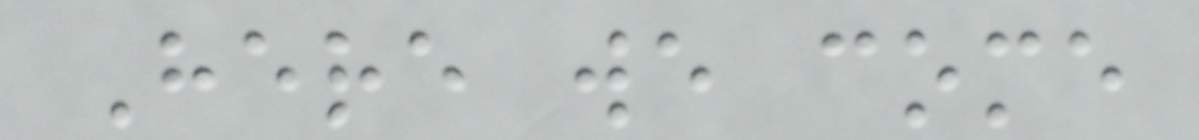Here we come
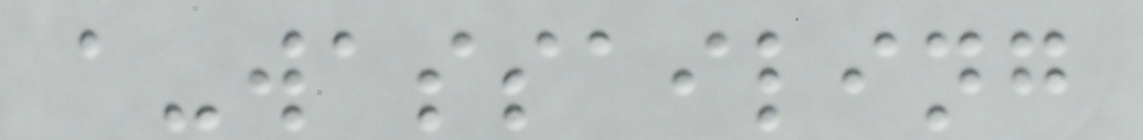a-wassailing
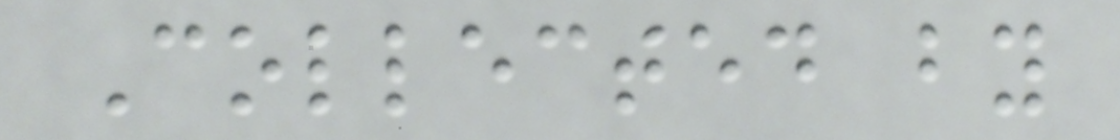Collected by
